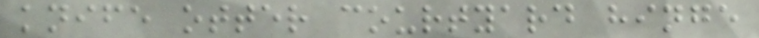knife otter courtyard hinge
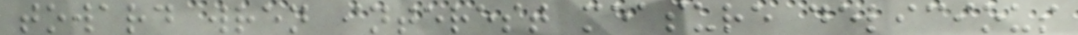toward wren interest measure delicious
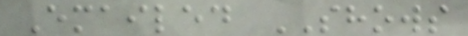Emailed SHOWS
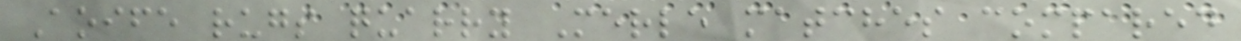Aoife rugs quarry Merle matches compared
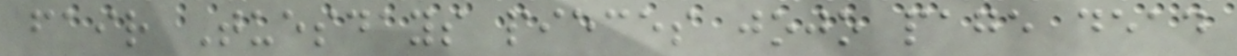fair Tuesdays pieces jojo page dead
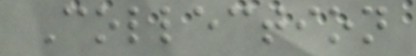Collection
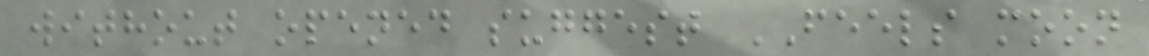without opened suggest FEELS moon
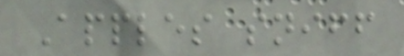Apples sniff
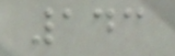143
